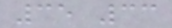35 33
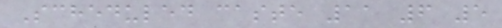Scheduled caste 11 6 5
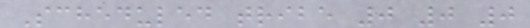Scheduled tribe 0 0 0
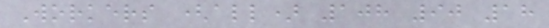Workers (all) 108 90 18
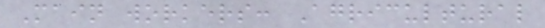Main workers: Agricultural
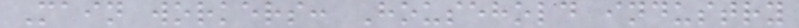Main workers: Household industry
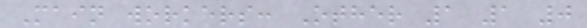Main workers: Other 1 1 0
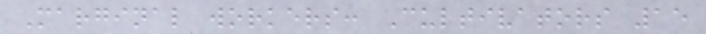Marginal workers: Cultivators 15
